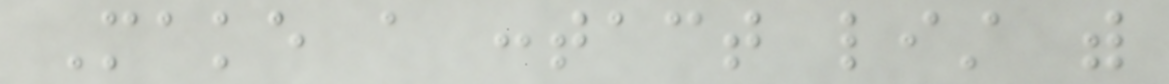Make a contact list with
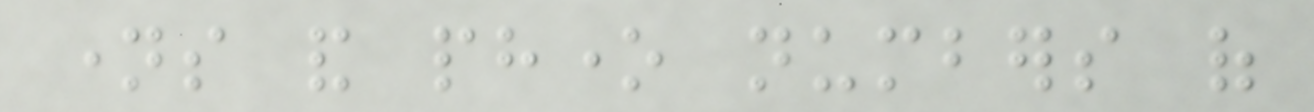names and phone numbers of
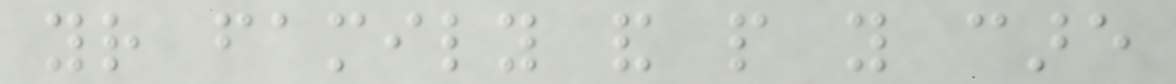your family and people you care
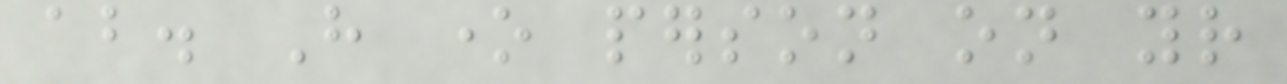about. Have one person on your
